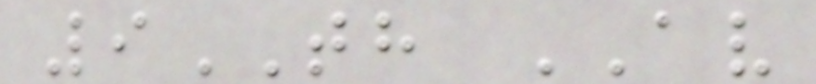9TH AV
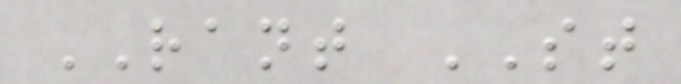RANT ST
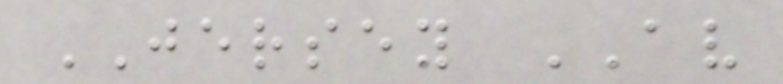JERSEY AV
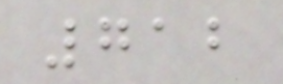712
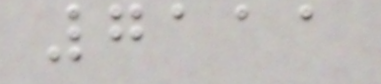7111
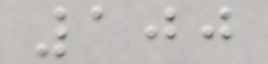100
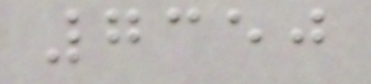7350
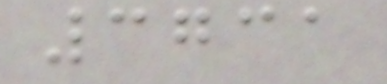3731
